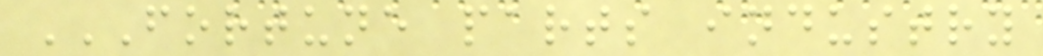FORTUNE PARTS INDUSTRY
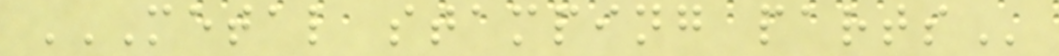METAL STAMPING PARTS
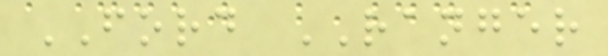FORD RANGER
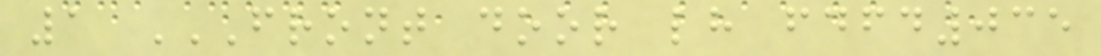1 FRONT DOOR LH FDFD035
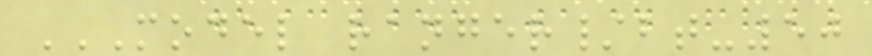MODEL RANGER/BT-50
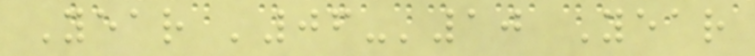Year '06-'10 Year
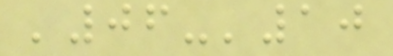'06-'10
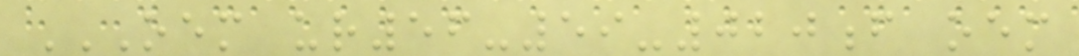OEM UR56-59-020F OEM
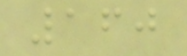160
